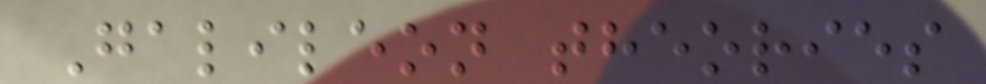Galileon theories
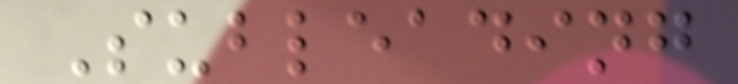Subleading
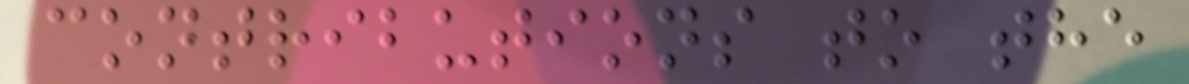contributions to the
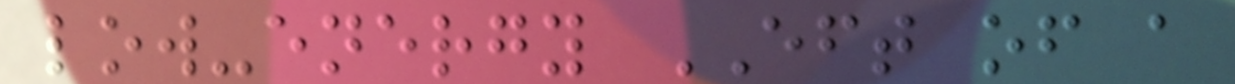low-energy EFT of a
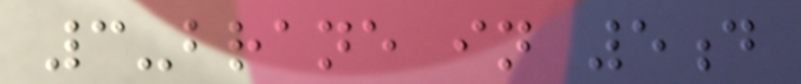3-brane in 5d
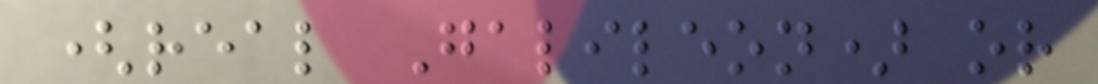(real Galileon) or
